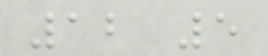12 5
